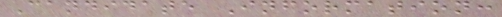Candidate Information:
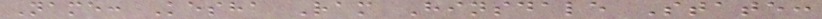Name: Kesha Ram Hinsdale State:
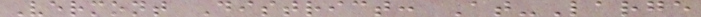Vermont District: At-Large
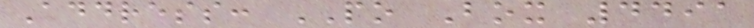Address: PO Box 4491
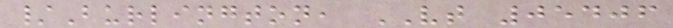/Burlington, VT 05406
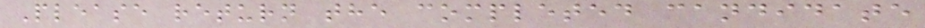Please return the completed candidate
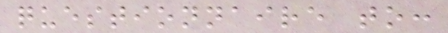questionnaire to:
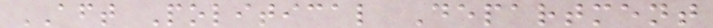AFT Political Department
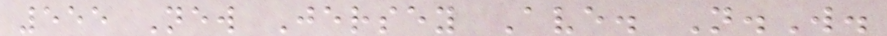555 New Jersey Ave. N.W.
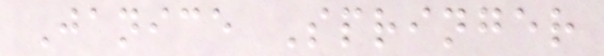Janice Springer
